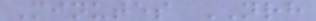Minutes NRH
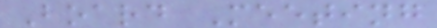Board Meeting
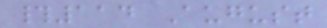#114 August
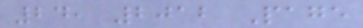24, 2012 Page
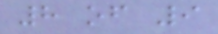8 of 9
